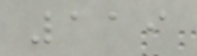119
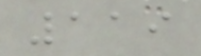119
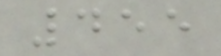455
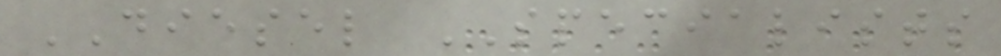DIESEL SPECIALISTS
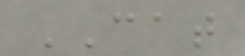CAT
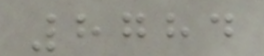8784
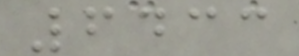6433
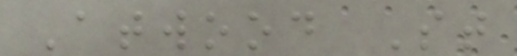Atwood St
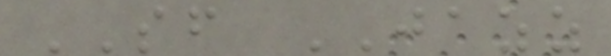SF JAZZ
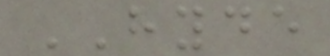HYDE
